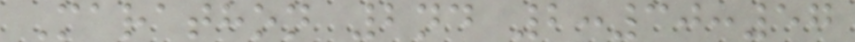Marathon 2nd 2:30:57
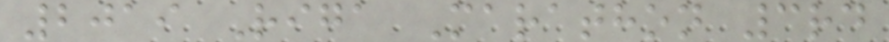2019 Riga Marathon 3rd
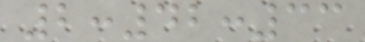2:42:33
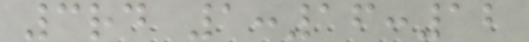3rd 1:16:12
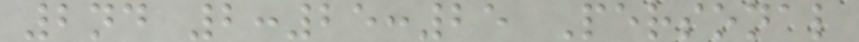2nd 2:25:25 Personal
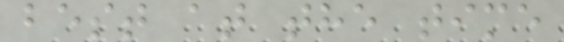best at the time
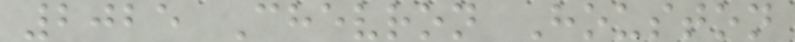2025 Chevron Houston
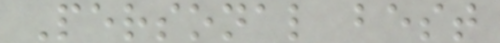Personal best
